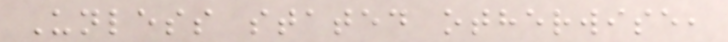Unless stated otherwise,
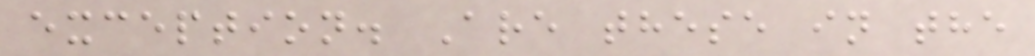exception. Are these in the
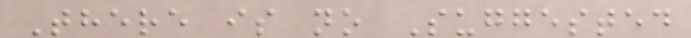There is no Suggested
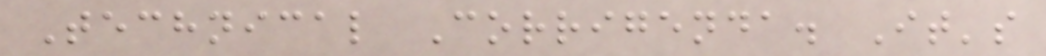Technical Corrigenda. It's
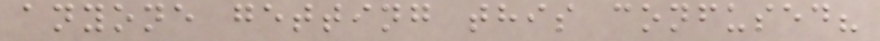anyone getting this confused?
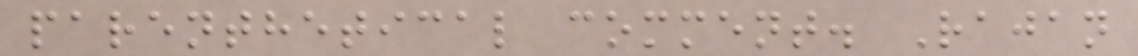parenthetical comment. Rajan
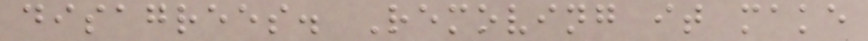disagrees. Removing it make
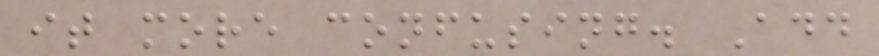it more confusing. Add
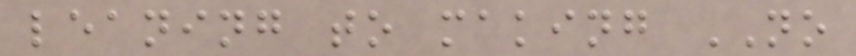leaning to making NO
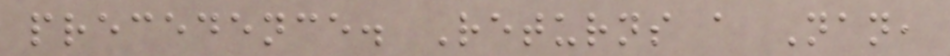precedence. Returns a Nan,
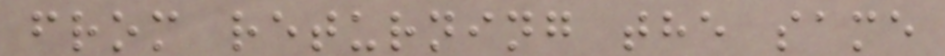from returning the same
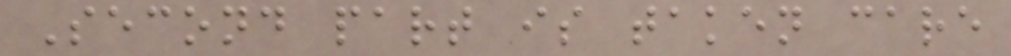Second part is taken care
